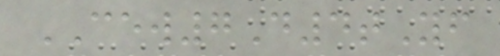CEW7D4tYf
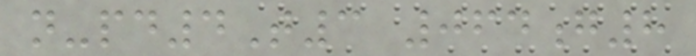n-pd4T3 064g8
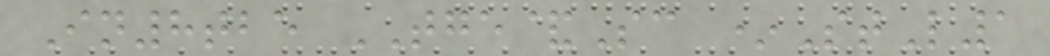In8tbe TGE&Sc *StL1
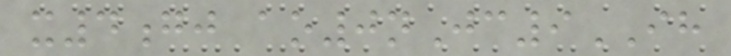x4gj ao0nJc9IH
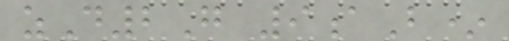zD2G 9aB*
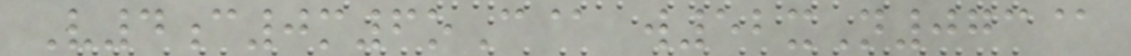V4c0m6oC@ w52xN073@
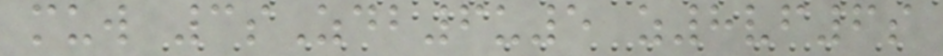muw 3sZdb6u5 z8vf6s
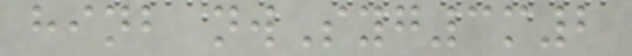hinb nwSyg3m2
